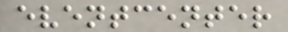eventcenter
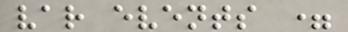var events =
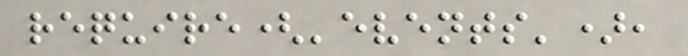require('events'),
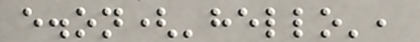e.on('hello',
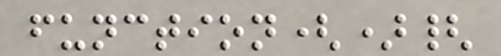function(){
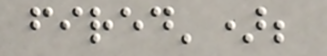fired');
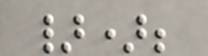});
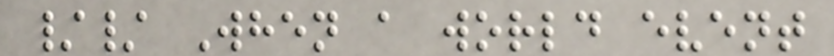// When a world event
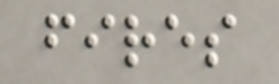fires
